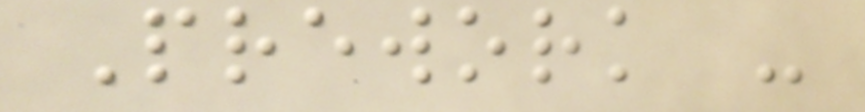Prework -
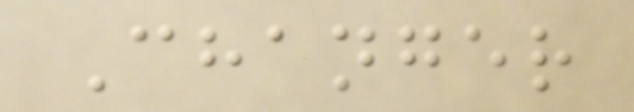Changer
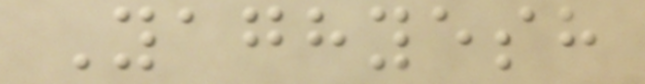Yaghyesh
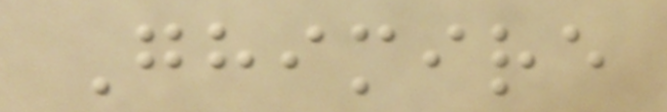Ghimire
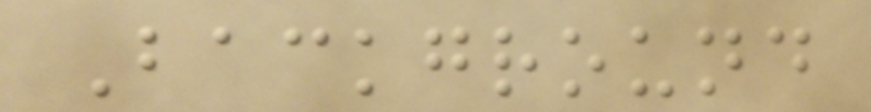Background
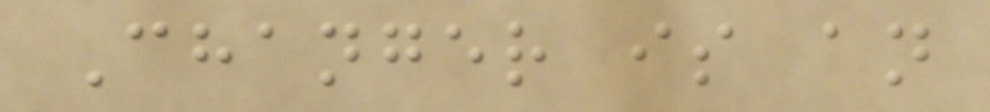Changer is an
